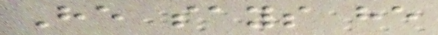He says he
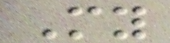My
